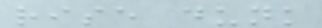rise dunk
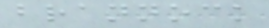brannock
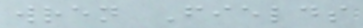wren Fields
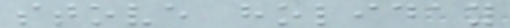stove holiday
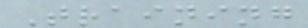Training
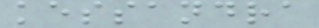kessandra
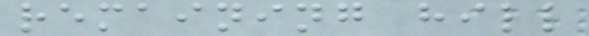remaining hill
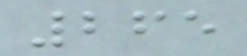265
